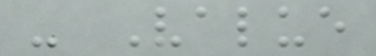- Value
